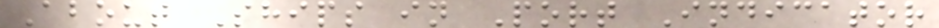About Ships in Port Indicator
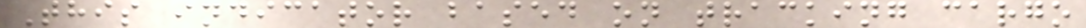This indicator based on tracking cargo
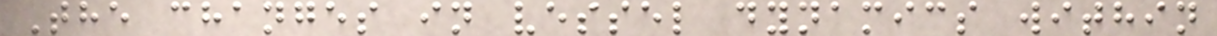The changes in vessel dynamics within
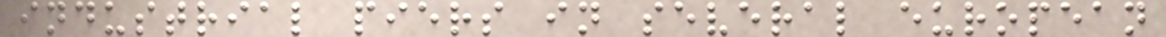industrial piers in several european
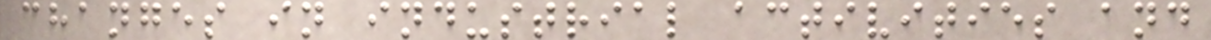changes in industrial activities and
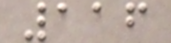116
